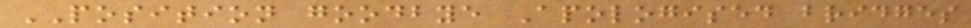POSITION goodbye Apologised bridges
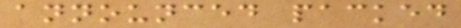announced packed
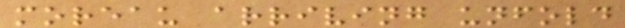moreau arriving unfold
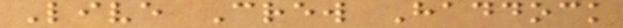Live Crew Haddock
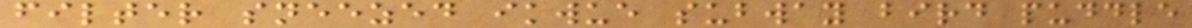filter sneezed ikwue subway bird puddle
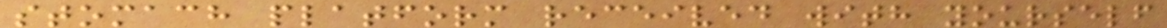stomach platform received with yourself
